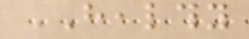HEALTHY
